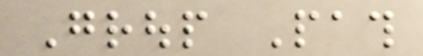Group Path
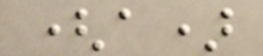(a)
